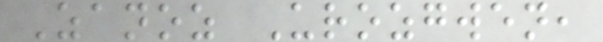Zanoz Urozgwen,
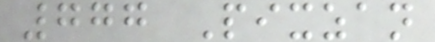777 Pixzan
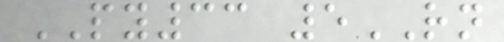PY33 5RN
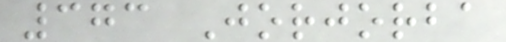373 Jorjorba
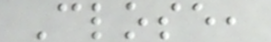Close,
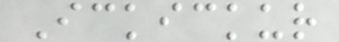Ickickur
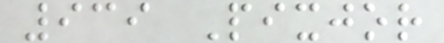939 Pixjor
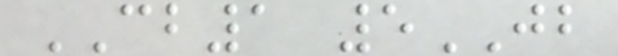CB1 5JB
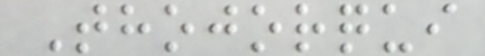Thojorqui
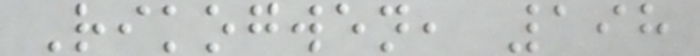Rikogwen, 198
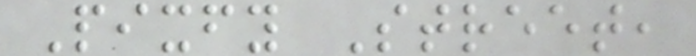Pixfy Street,
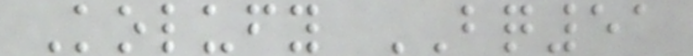Kolufy BQ51
